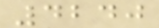4240
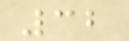32
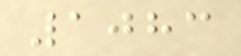1083
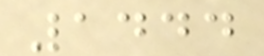1444
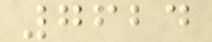7624
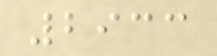2933
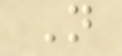N
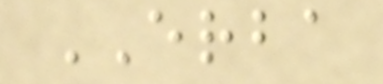ERBA
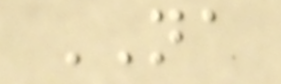NA
